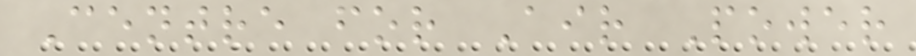Centre for Air Power
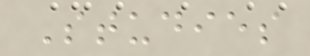Studies
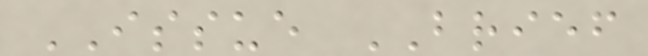ISSUE BRIEF
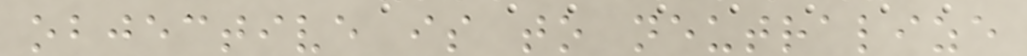objective is to neutralize
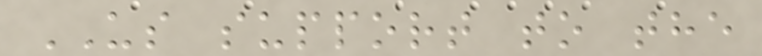US support to the
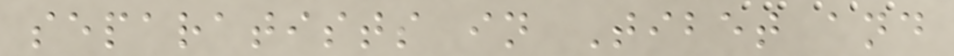separatists in Tibet and
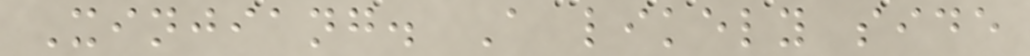Xinjiang. A likely side
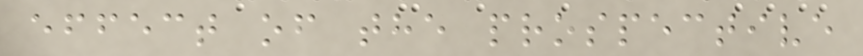effect of the prospective
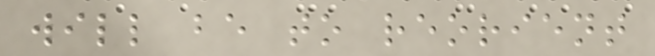will be to reorient
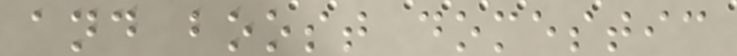and boost domestic
